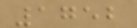1752
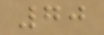70
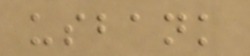usbank
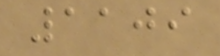1109
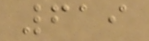619
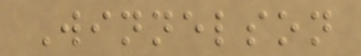Winnelson
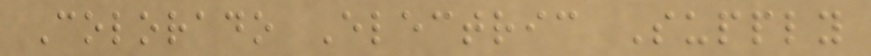Colorado Electric Supply
